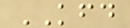KFD
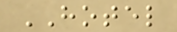HOTEL
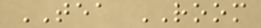TEA ROOM
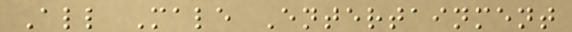All Male Entertainment
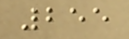255
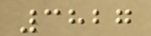3827
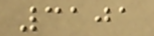3101
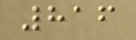816
